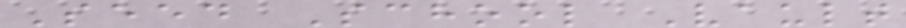Seed School Vault
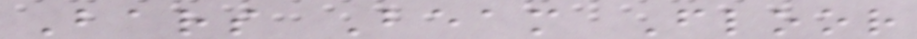Bars Beam Floor
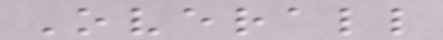Overall
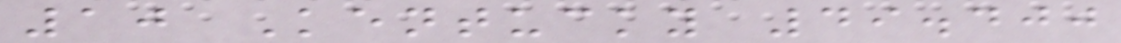10 Kentucky 49.400
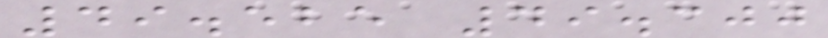49.525 49.300
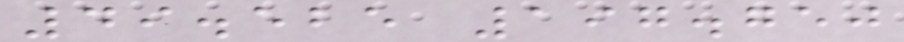49.525 197.750
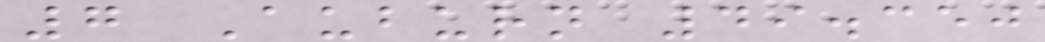7 Auburn 49.350
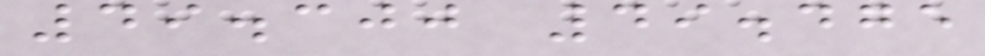49.300 49.475
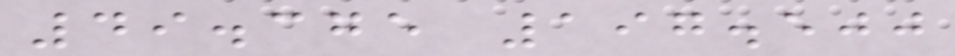49.375 197.500
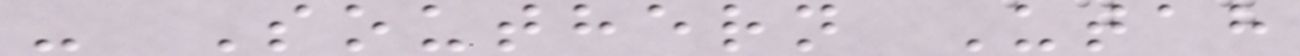- Southern Utah
